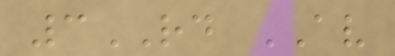3RD AV
